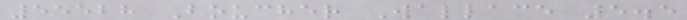55528 Boucher Wallace 5.5
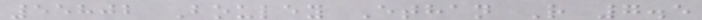55802 Bouley Ethan R 7.5
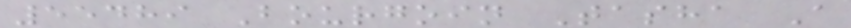55489 Bourgoin Tasha A
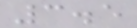3.5
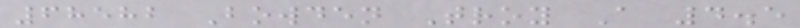68582 Bowden Troy A 4.5
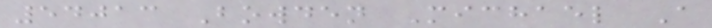54013 Bowden Michael A
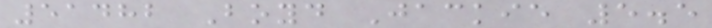51482 Boyd Jackie 5.5
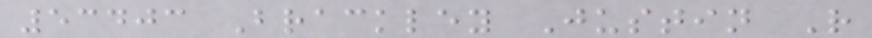53403 Brackley Justin R
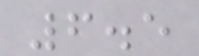6.5
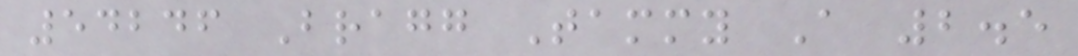54246 Bragg Tammy A 2.5
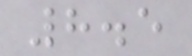8.5
